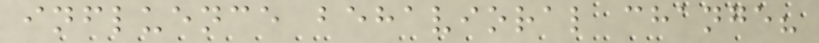influence behavioral change?
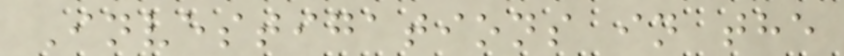Investigations in the
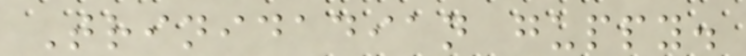Trinidadian guppy.
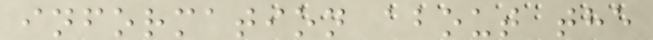information about the
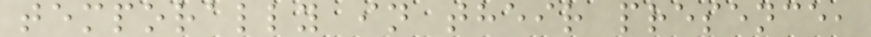temporally in their presence,
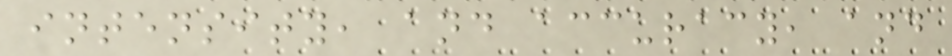intensity, and accuracy, and
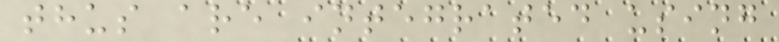thus are integrated using
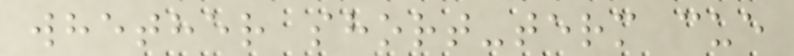whether short-term cue
